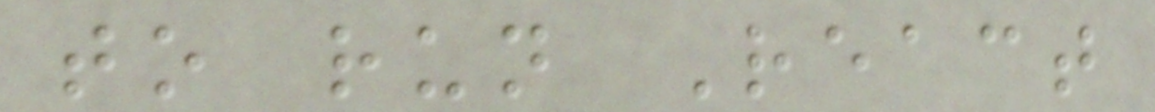to run React
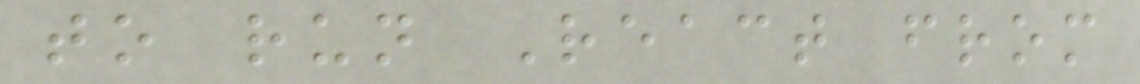to run React from
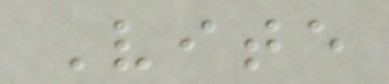Vite
